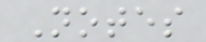Notes
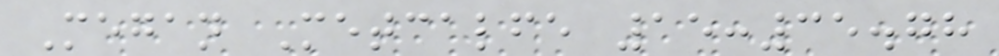Megan Metcalfe 15:35.78
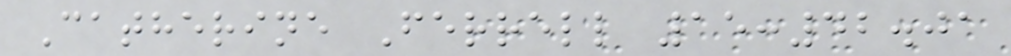Catherine Ferrell 15:42.01
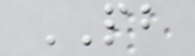PB
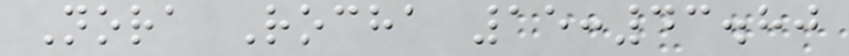Nora Rocha 15:43.80
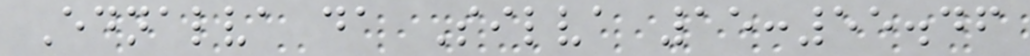Ednalva da Silva 15:55.46
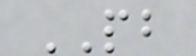PB
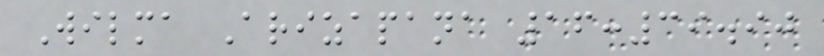Wilma Arizapana 16:39.90
